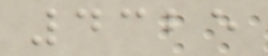4325
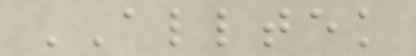ALLTEK
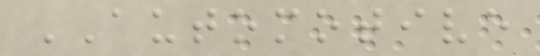AUTOMOTIVE
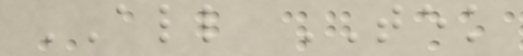ALL TEK
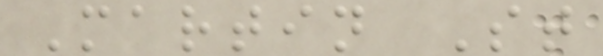Martin St
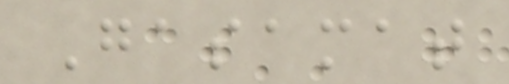Gasamat
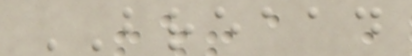BREAAD
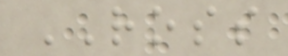ROSS
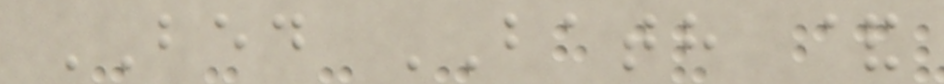BED BATH &
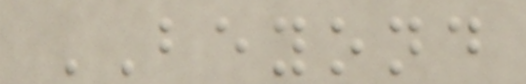BEYOND
